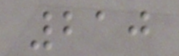210
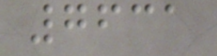7631
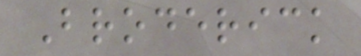Broderick
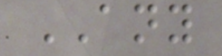ANY
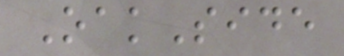OakSide
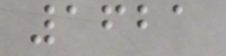1621
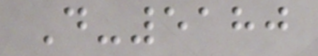D-5180
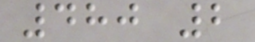480 2
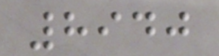8940
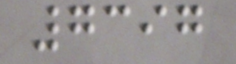7397
